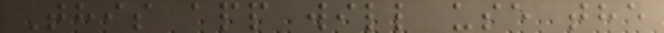This app will use the
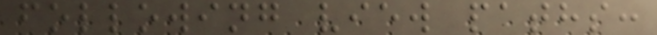following view paths:
